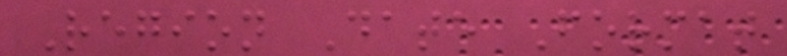Region Date Format
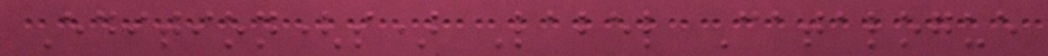Edition(s) Label Catalogue
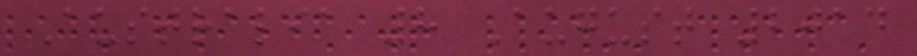Australia 8 August 2014
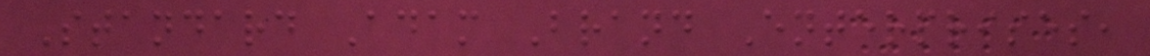Standard Adam Brand Enterprises,
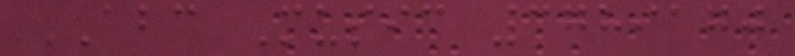ABC Music 3789170
